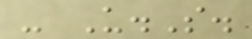- U.S.
